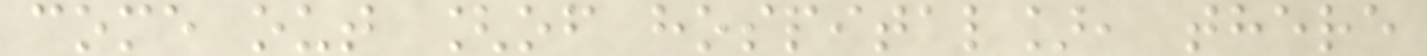come out [of hospital], there
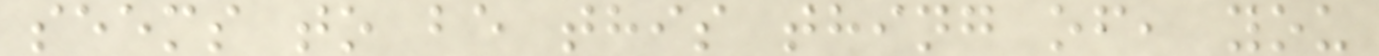seems to be this thing of, you
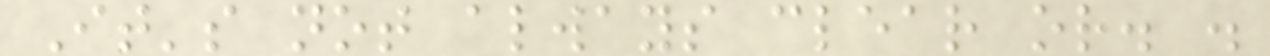It's not always clear or. .
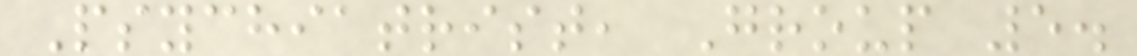Psychiatrist, Group 5.
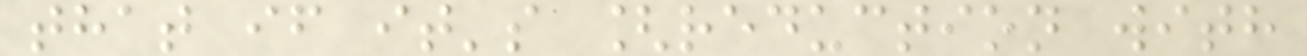that if it's [reduction with
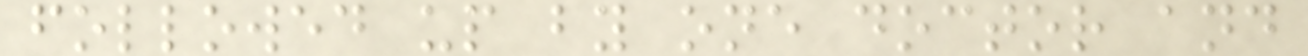followed up by one doctor and
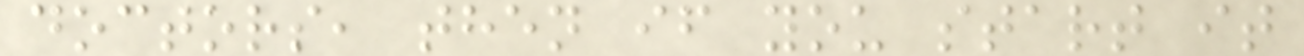doctors, then if you start it
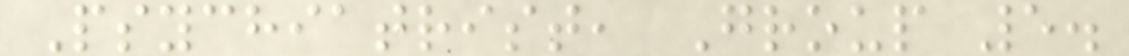Psychiatrist, Group 5.
